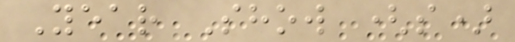Year Show (s)
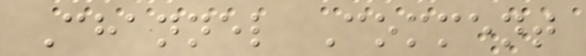Channel Comment
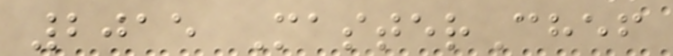2015 MasterChef
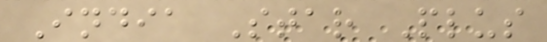India Star Plus
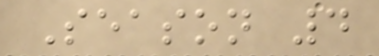Season 4
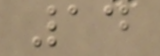14
